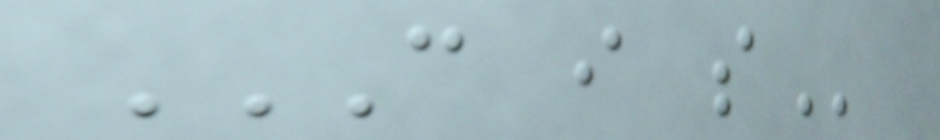C I S
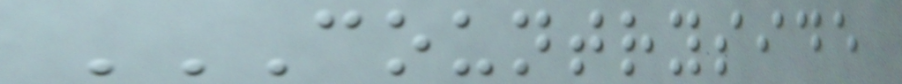COUNTRYSIDE
